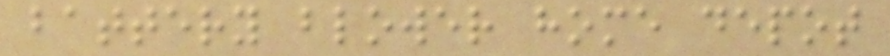battery blower home depot
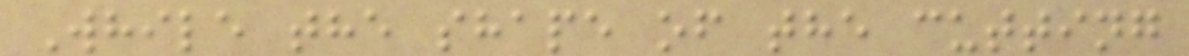While the shape of the cutting
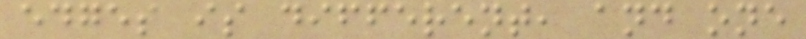edges is different, and one
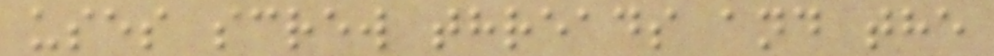uses screw threads and the
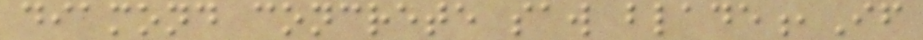diamond concrete saw blade,If
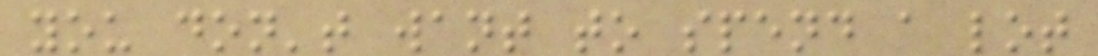you don't want to spend a lot
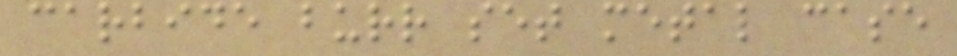carbide burr set metal case
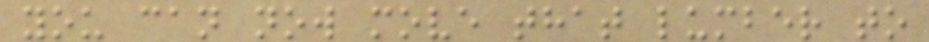you can now move that lumber to
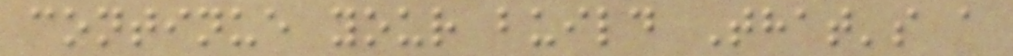continue your build That's a
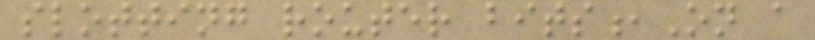slotting router bits,On a
